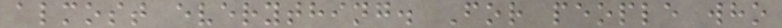almost everything. For people who
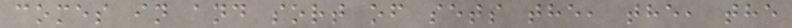comes in and sort of sets the, the, the
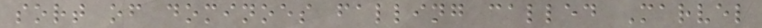sort of dominoes falling called Marvel
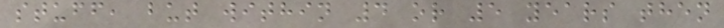stuff, but within 4 or 5 years then
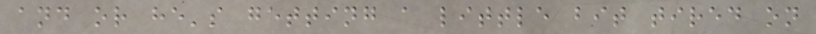and or he's getting a little bit tired on
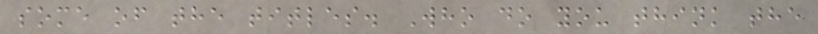some of the titles. Who do you think the
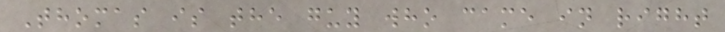Thomas is the guy who came in right
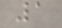1
